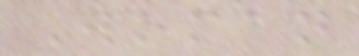Woman
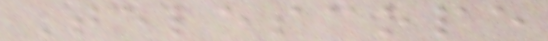Telescope
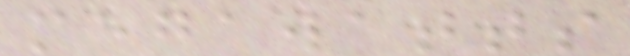megawatts
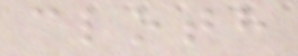cloth
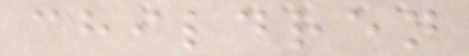children
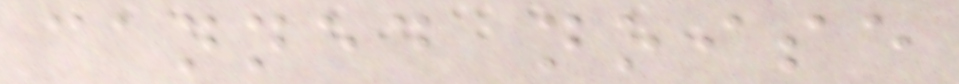canned noise
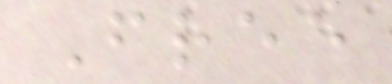Free
